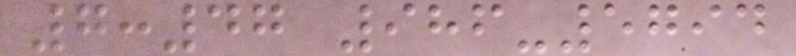7:47 986-5794
